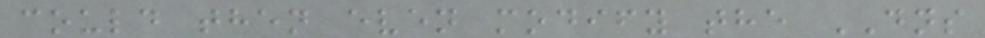could then even modify the DNS
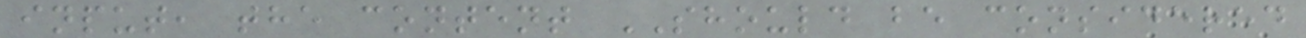input, the content SHOULD be considered
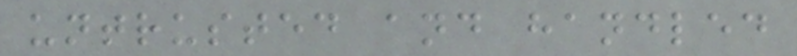untrusted and handled
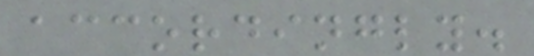accordingly.
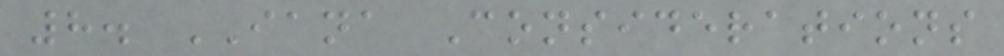8. IANA Considerations
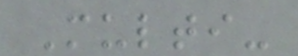Multi-
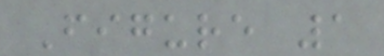Figure 1
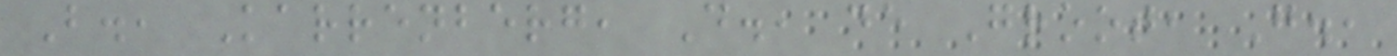B., Karrenberg, D., de Groot, G.,
